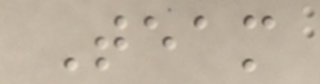Team
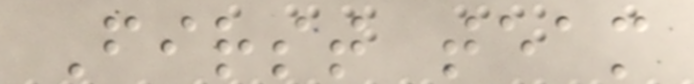First team
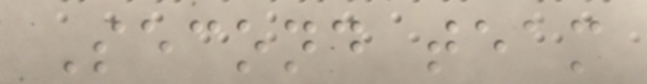Second team
